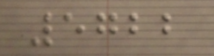5722
